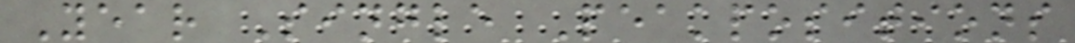Year Single Peakpositions
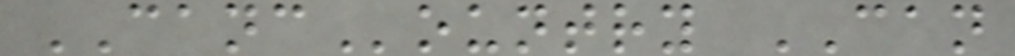CANCountry CAN
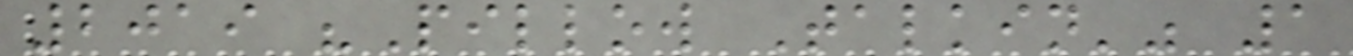2019 "Pillow Talkin'" 1
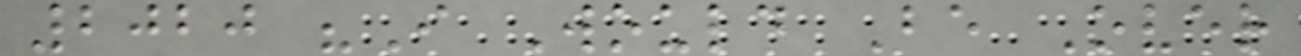2020 "I Would Be Over
